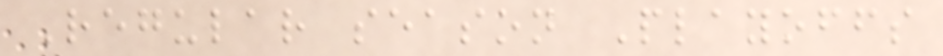Regular season Playoffs
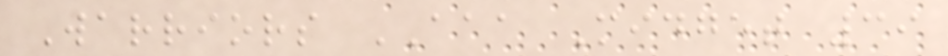Warriors AAA Midget 39
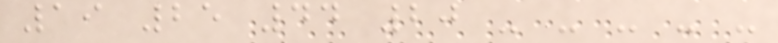19 25 44 20 - - - - -
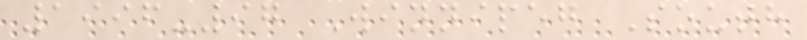1996-97 Winnipeg South
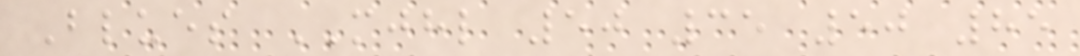Blues MJHL 50 35 50 85
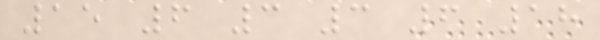15 6 3 3 6 18
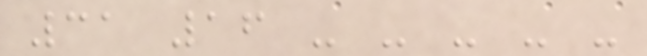31 16 - - - - -
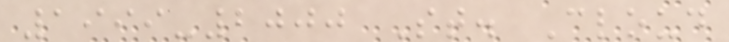1999-2000 St. Cloud
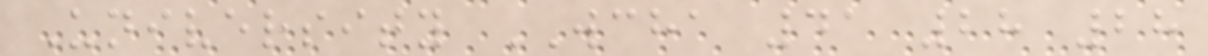University WCHA 41 28 28
